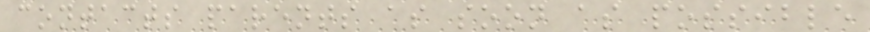contacts parents as soon as possible
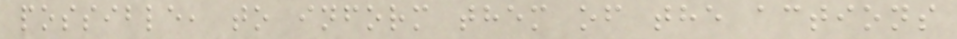possible, to inform them of the actions
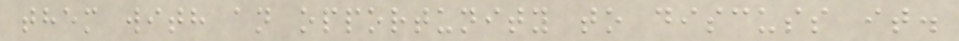them with an opportunity to discuss it.
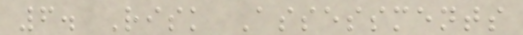6. Risk Assessments
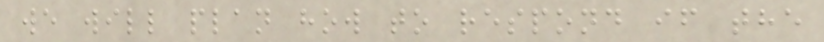we will plan how to respond if the
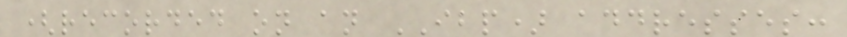(recorded on an IBP) addresses:
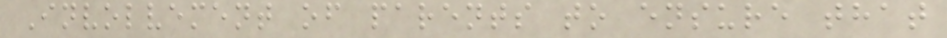Involvement of parents to ensure that
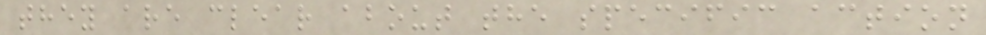they are clear about the specific action
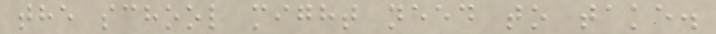the school might need to take.
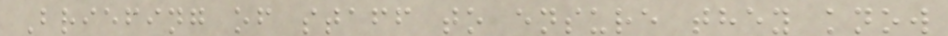Briefing of staff to ensure they know
